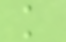k
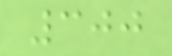300
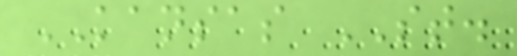KANSAS ST.
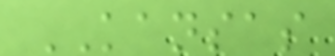KANSAS
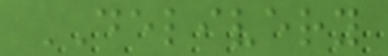DELIVERY
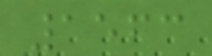1563
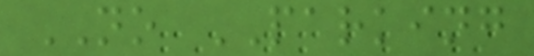NO PARKING
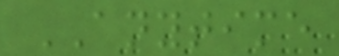ANYTIME
